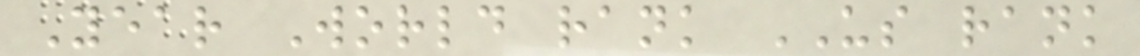Year World rank US rank
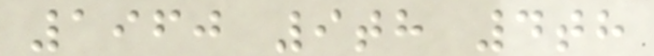1960 9th 4th
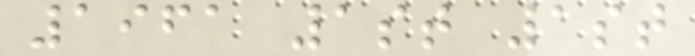1961 1st 1st
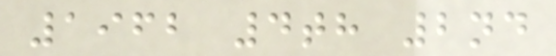1962 4th 2nd
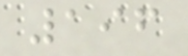196
